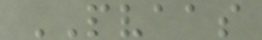PVAAS
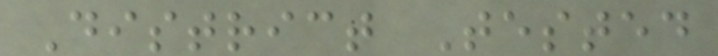District Tested
